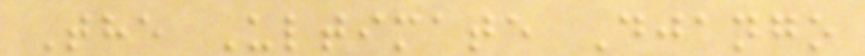The Ultimate Django
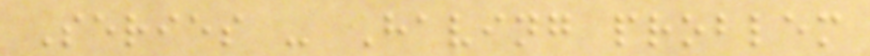Series - Having problem
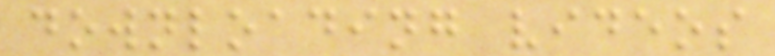downloading videos
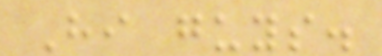Hi guys.
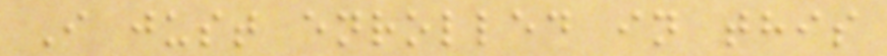I just enrolled in this
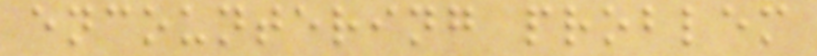encountering problem
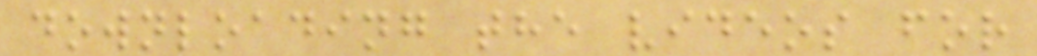downloading the videos for
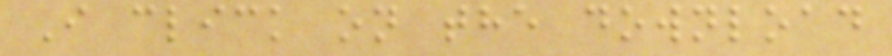I click on the download
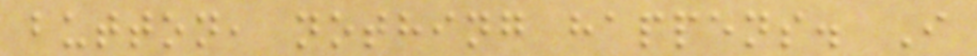button, nothing happens. I
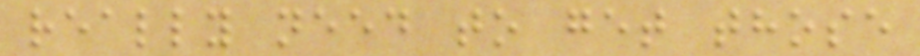really need to get those
